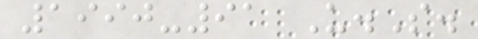1990-91 U.S.
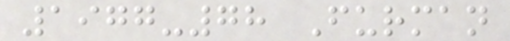1977-78 Furman
